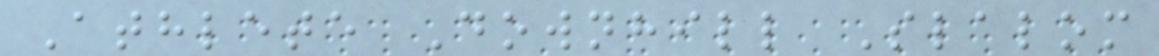Athlete Downhill Slalom
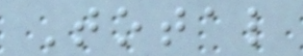Total
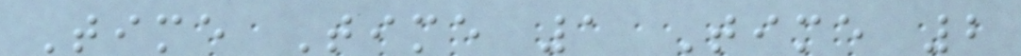Time Time 1 Time 2
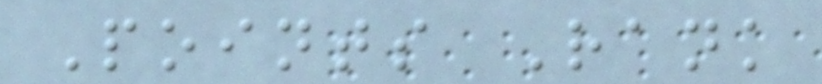Points Rank
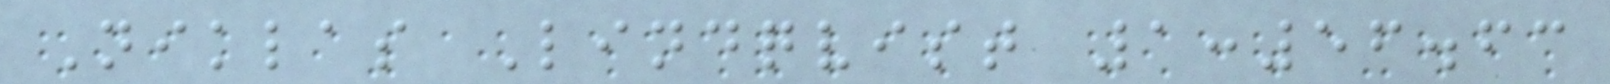Niklas Lindqvist 1:56.63
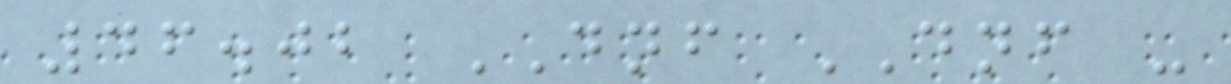46.02 DNF DNF -
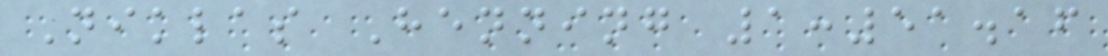Niklas Henning 1:51.16
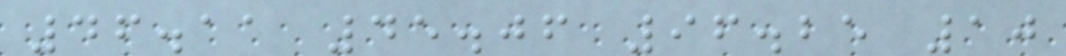46.11 45.06 96.25 10
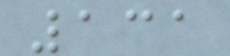131
